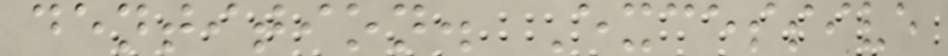dentition. Excessive
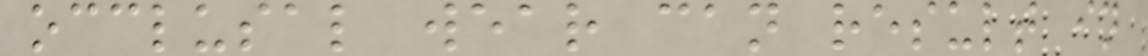occlusal wear can result in
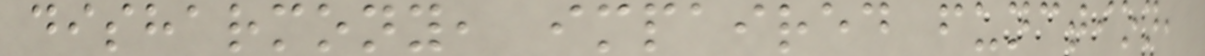disharmony, impaired function,
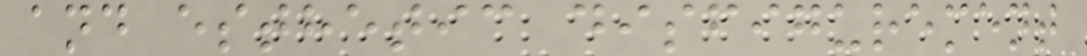and esthetic disfigurement
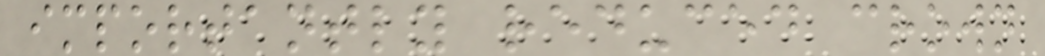importantly reduced crown
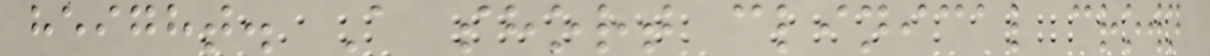height. A short clinical crown
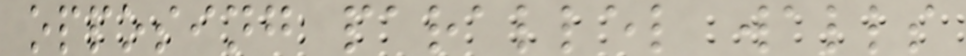opposing parallel walls
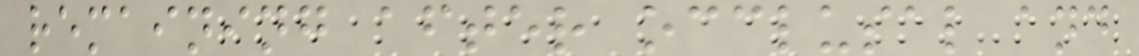remaining after occlusal and
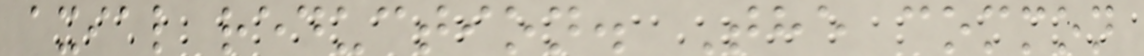axial reduction. The common
